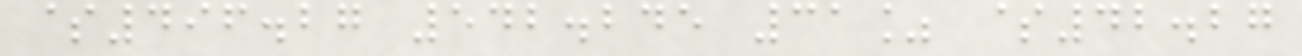$496.27 542.245 31% $42.27
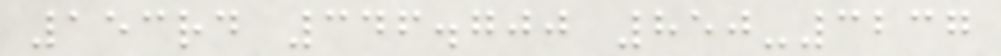153rd 346.700 850-3237
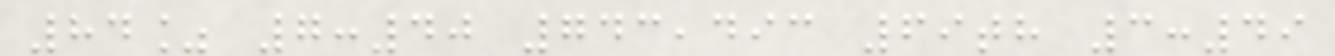84% 7:40 743,493 69th 3:49
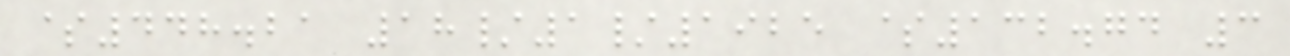$448.21 18/1/1925 $132.74 3
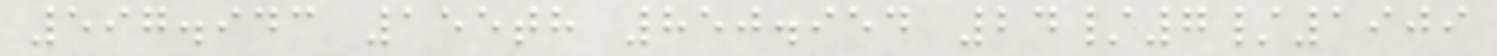597.943 155th 850.954 24/7/1909
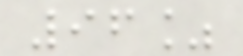96%
